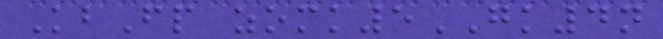KbFp zomk5GK4n
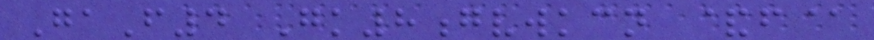GaF4 Gk8gvwkcn &f@
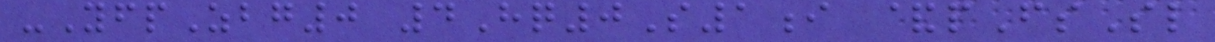-YfpZbg0 4Hq0S1i &pFsSl
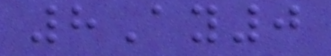8Ay0
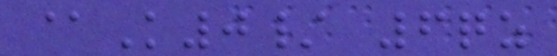@K0/ 6qz
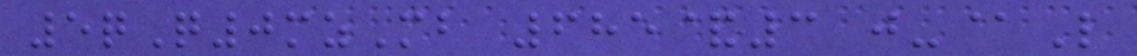5qQ0mzMb 685&3 j-@L
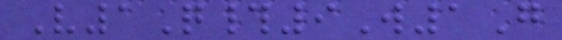V1Q#9W1G
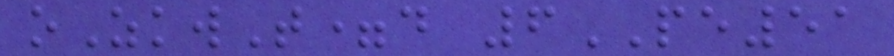oZkwT=d 6PE51
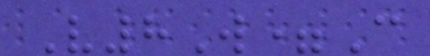V8W=C
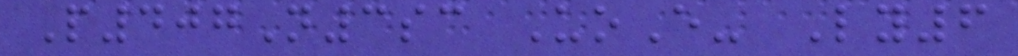P407N3sc UoE- Ly6
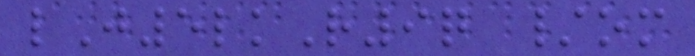lJ5lkR9q /om
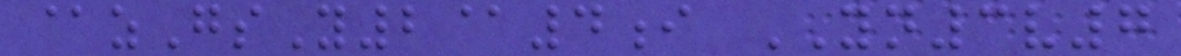@zGsY2@4i YN3v7
